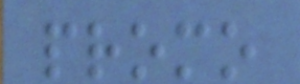promo
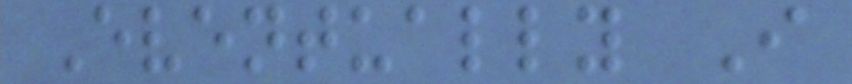Eventually I
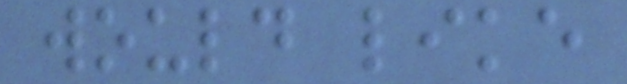would like
